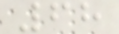68
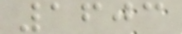1603
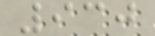930
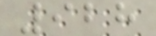928
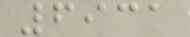6931
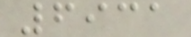6931
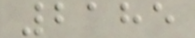2185
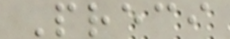Preci
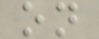on
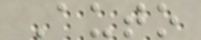Auto
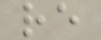re
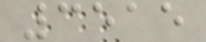3515
